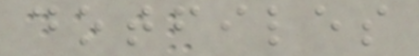dotfiles
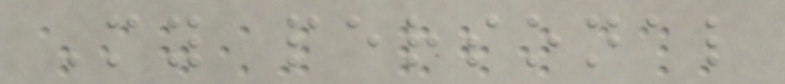My personal
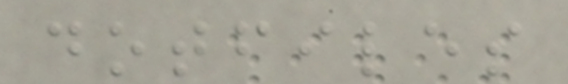dotfiles
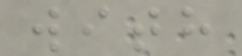with
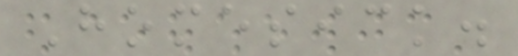Homesick.
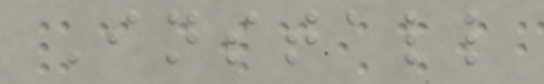Install
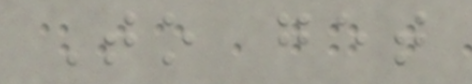To get
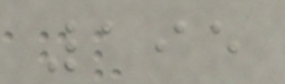195
